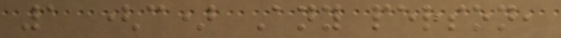1 (c) Any person,
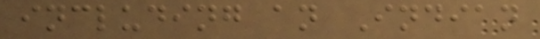including an Indian
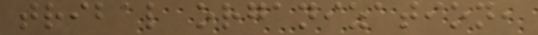tribal organization,
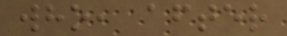who, after
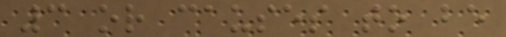3 or causes to be
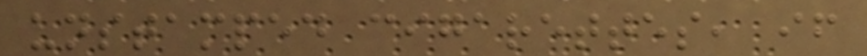unstamped cigarettes, if
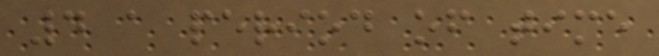4 a period of time
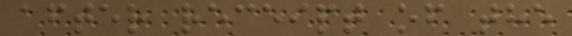after receipt of the
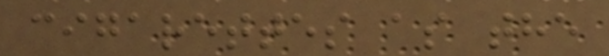cigarettes as the
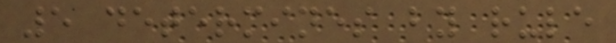5 determines by rule
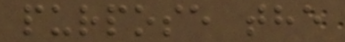purpose the
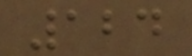124
